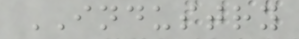INDUSTRY
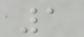1
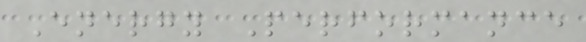Energy Performance
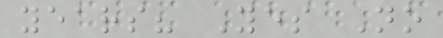years? Yes No
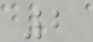2
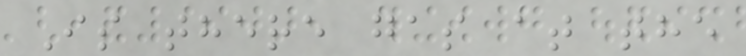Is there gas at the
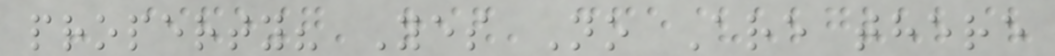property? Yes No Are there
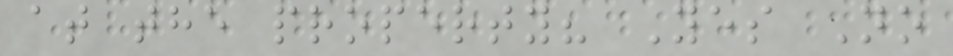at the property? Yes No
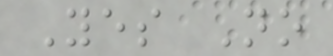Yes No
